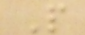P
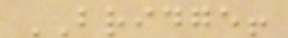BRIDGE!
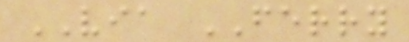VIA FERRY
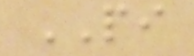PI
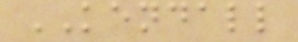KENDALL
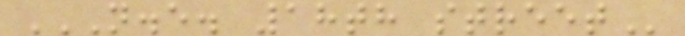N.E. 18TH STREET
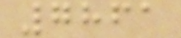7861
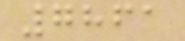7861
